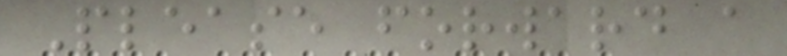Please forward a
